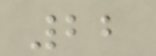22
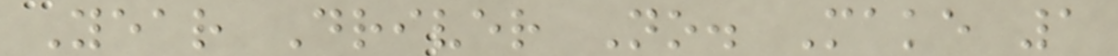Year Driver No. Make 1
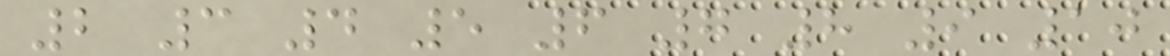2 3 4 5 6 7 8 9 10
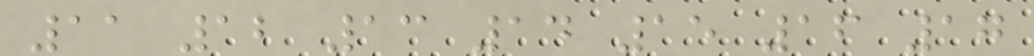11 12 13 14 15 16 17
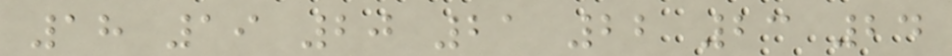18 19 20 21 22 23 24
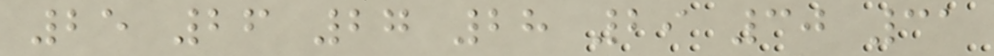25 26 27 28 29 30 31
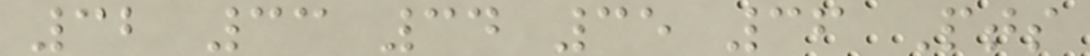32 33 34 35 36 Pts
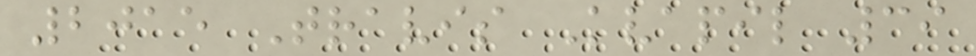2015 Travis Kvapil 39
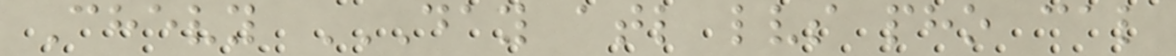Chevy DAY ATL LVS PHO CAL
